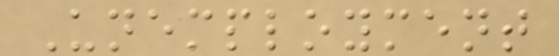Unemployment
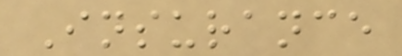Insurance
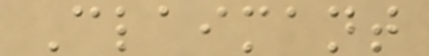Claimant
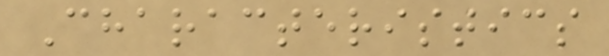Characteristics
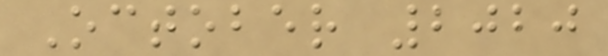October 2020
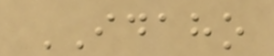IDAHO
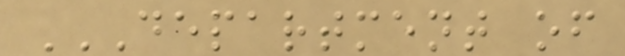DEPARTMENT OF
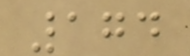174
